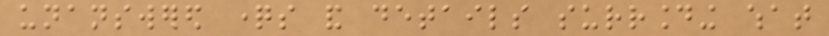unanswered questions and details surrounding what
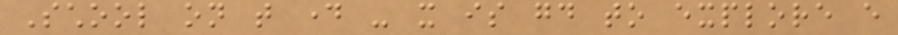School on that day - it is good to explore every
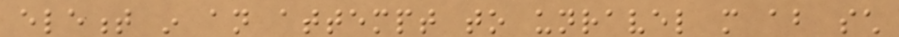element in an attempt to unravel more about such
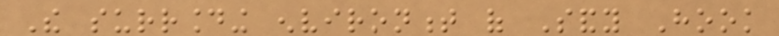The surrounding environment of Sandy Hook
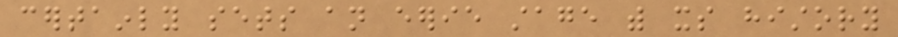certainly sets an eerie stage with its history
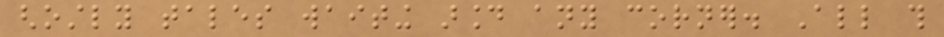ghostly tales waiting around any corner. All this
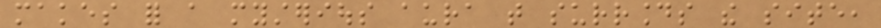makes for a mysterious aura that surrounds the site,
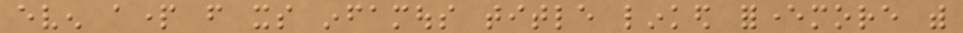even apart from its infamous title linked forevermore with
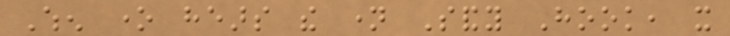When one hears the name Sandy Hook, it
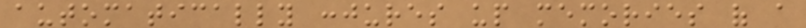automatically conjures up memories of a
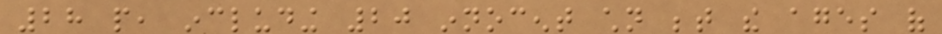28 people, including 20 innocent children between the ages of
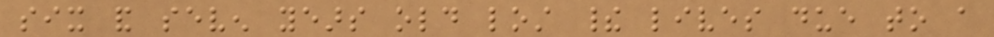six and seven years old lost their lives due to a
